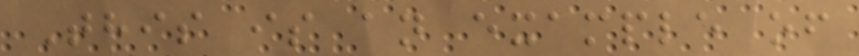This is an example of
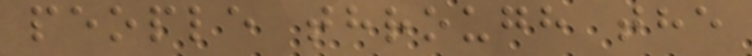people through the
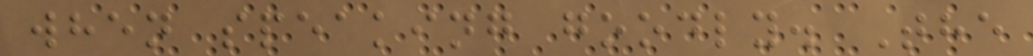when speaking goodly. The
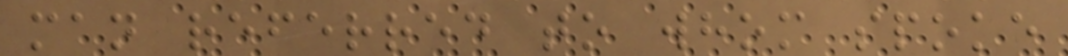man referred to whom spoke
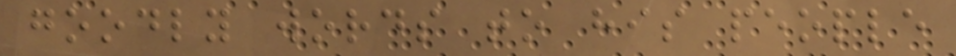goodly words to his people
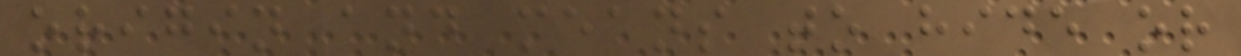origin and means to hide or
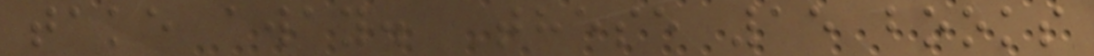take away. These 15 books
